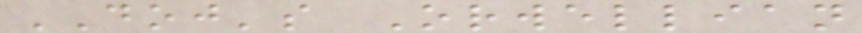DOJ's Orwellian
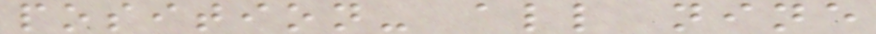position- all nine
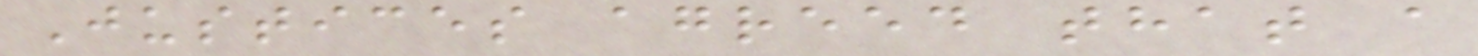Justices agreed that a
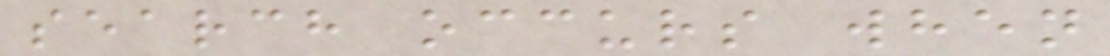search occurs when
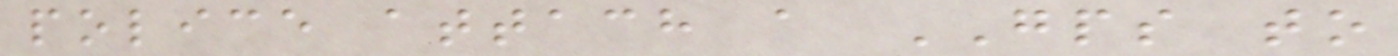police attach a GPS to
